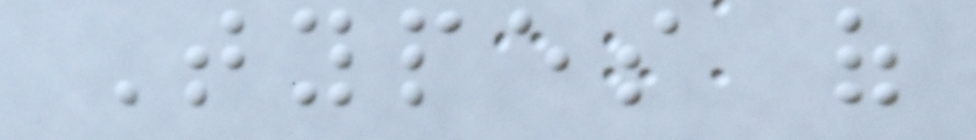Types of
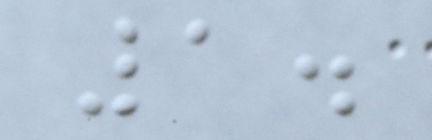1.
